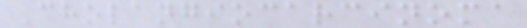Cholangiocarcinoma
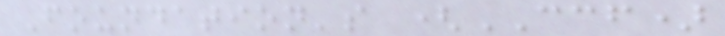Foundation's (CCF)
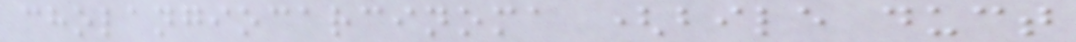cholangiocarcinoma (bile duct
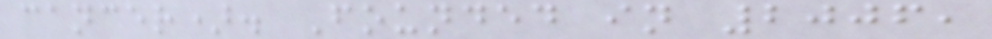cancer). Founded in 2006,
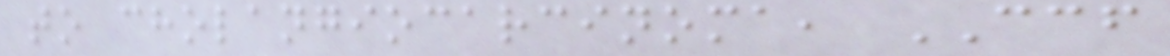to cholangiocarcinoma, CCF
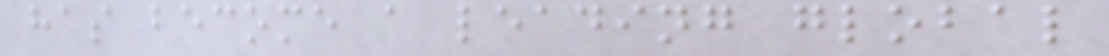has become a leading global
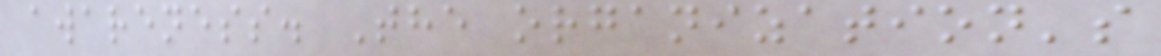awareness. The organization's
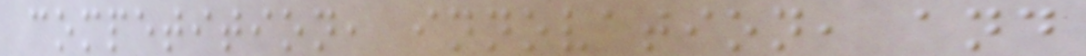competition, innovation, and
